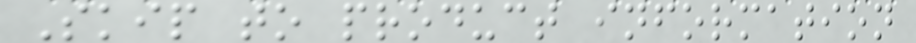Skip to product information
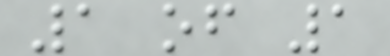1 of 1
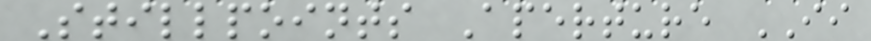Stillpoints Aperture II
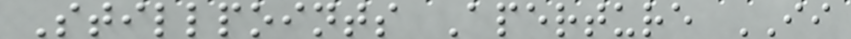Stillpoints Aperture II
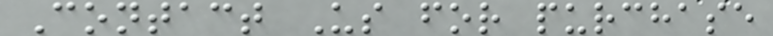Contact Us for purchase
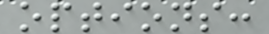options:
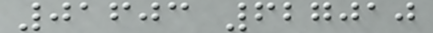01603 627010
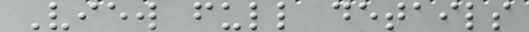View full details
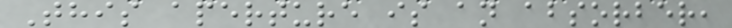This aperture is an absorber,
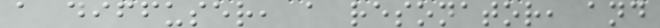a diffuser, a resonator, and
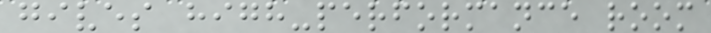gives high-performance room
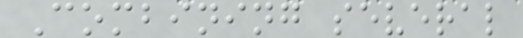Combining several
